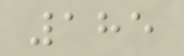185
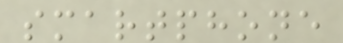smartphone
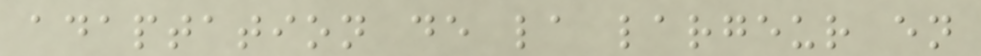adaptation de la largeur en
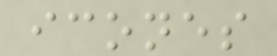icones
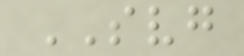SVG
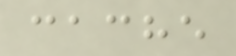cache
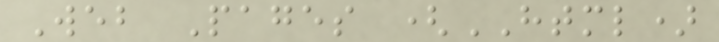Web Pages (HTML)
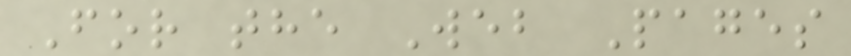For the Web Pages
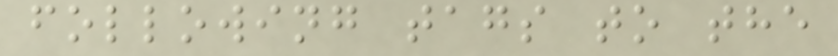following tags to the
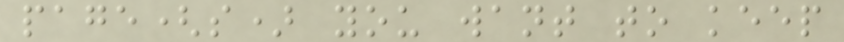page(s) you want to keep
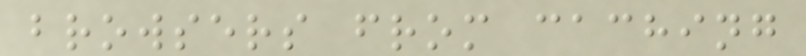browsers from caching
